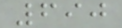690
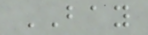BAY
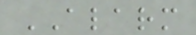ALARM
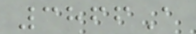3866A
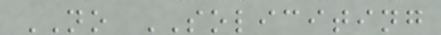NO SOLICITING
